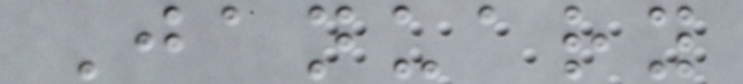January
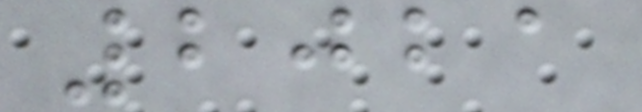2021
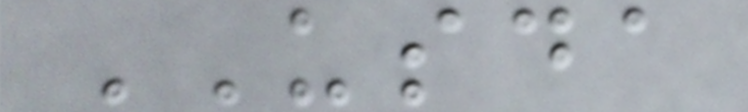USDA
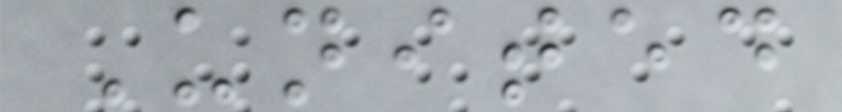United
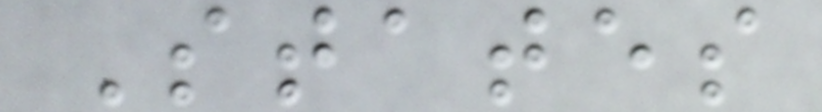States
